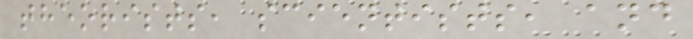theorists, scientists, and
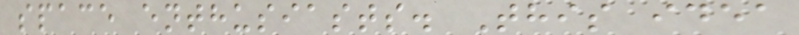space enthusiasts. This idea
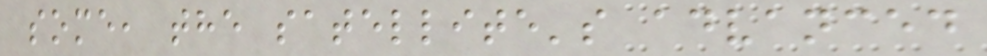some, the satellite's advanced
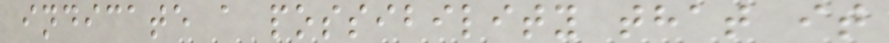indicate a possibility that it
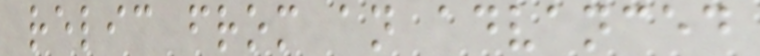relic from an advanced
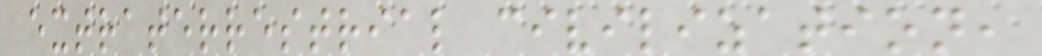extraterrestrial civilization,
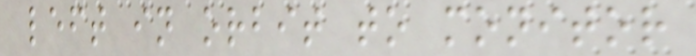left in orbit to monitor
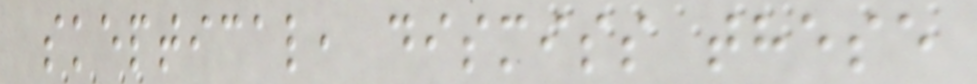skeptical, dismiss these
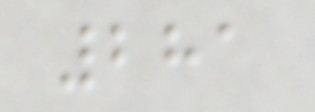281
